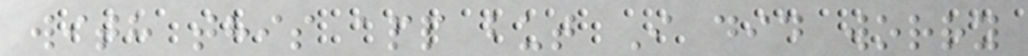with this app but I did worry
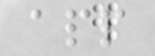app
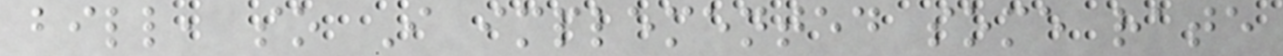bill, so I implemented some rate
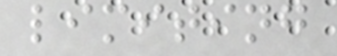limiting
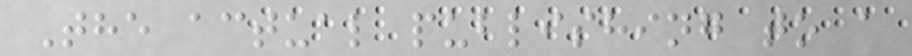The actual publishing to a
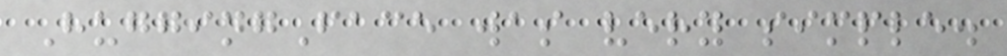HuggingFace was very simple.
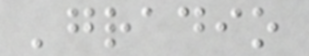'gradio
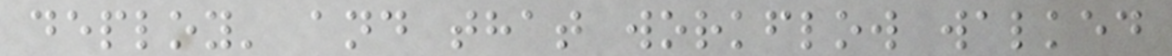deploy' and that workflow walked
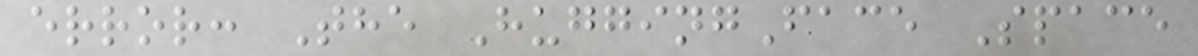error: The HuggingFace Space
